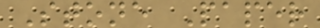Stone Paper
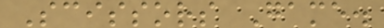Scissors Game.
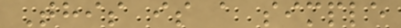This is a simple
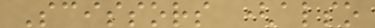Scissors (also
